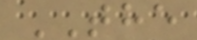THE
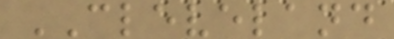CLEVELAND
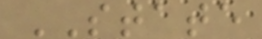STATE
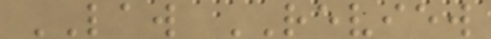LAW REVIEW
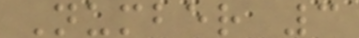Number 3
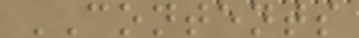CONTENTS
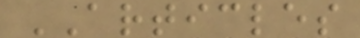ARTICLES
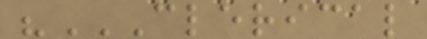"CLERICAL
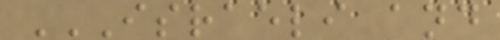ISRAELI AND
